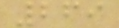269
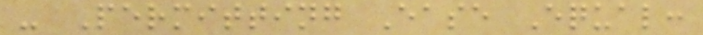- Permitting Ease Equal:
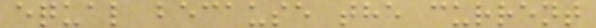equal because the current
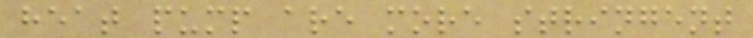heat pump are more stringent
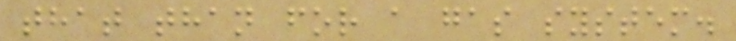that than for a gas system.
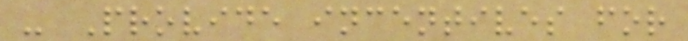- Provide incentives for
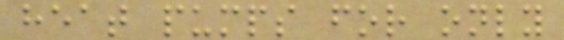heat pumps for only
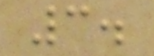3.
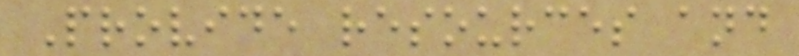Provide resources and
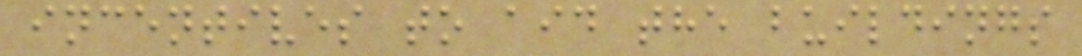incentives to aid the buildings
